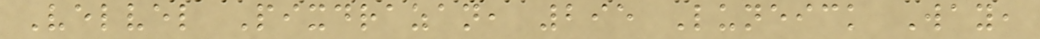Velvel Pixdrazan, 295 Luneick Way,
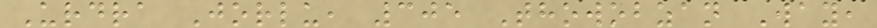Urdra Jorlu, 305 Thowobzan Way,
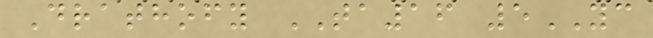Drathofy TA16 5YC
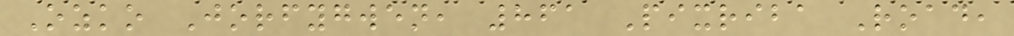Ozko Jorfygwen, 861 Pixriba Road,
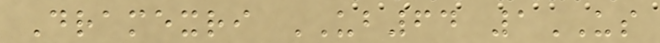Dramexri UB64 1US
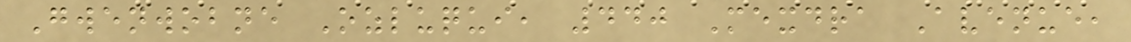Gwenwobne Ozluqui, 440 Mexdra Avenue,
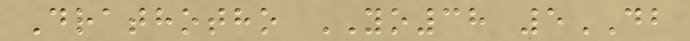Drathotho YO38 5DB
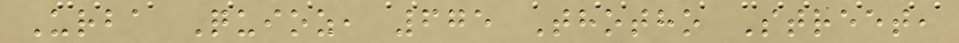Urba Quioz, 675 Thotho Street,
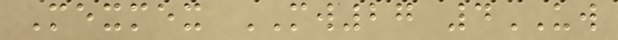Mexmex MW27 4UW
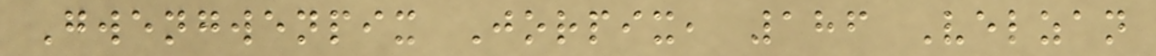Gwengwenpix Jorpix, 186 Velzan
